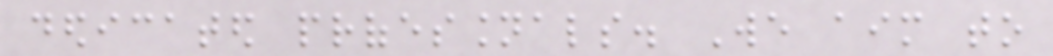dedicated professionals. We aim to
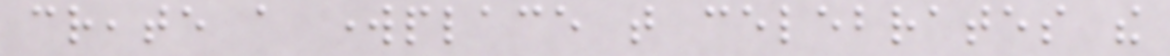create a workplace that celebrates the
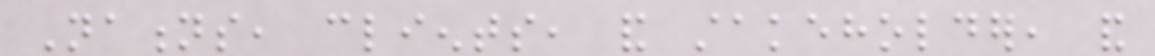Nations, clients, and stakeholder, and
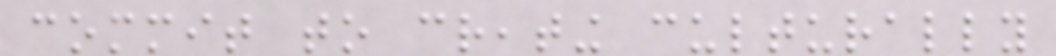commit to creating culturally
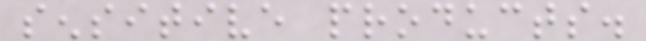sensitive products.
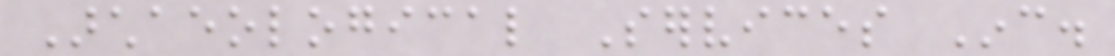Archaeological Services Inc.
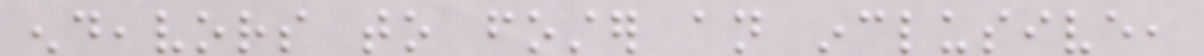endeavors to foster an inclusive,
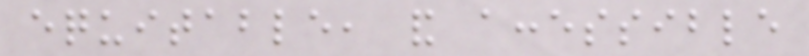equitable, and accessible
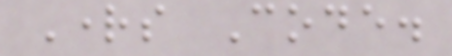Rights Code.
